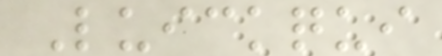Luickqui
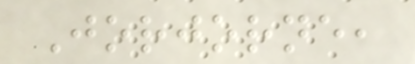Jorjorne,
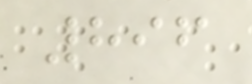896
